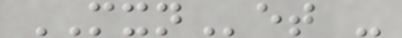MXNet -
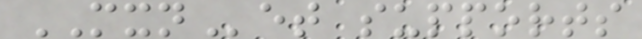MXNet supports
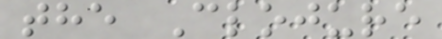the Clojure
